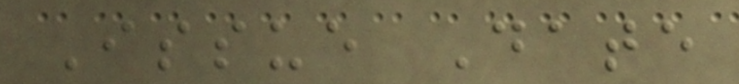Issue Date
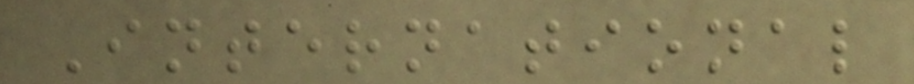International
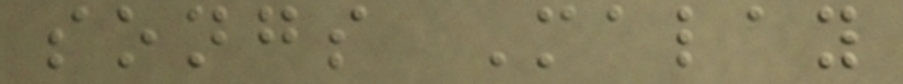songs Malay
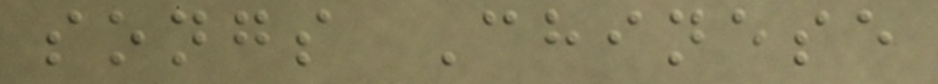songs Chinese
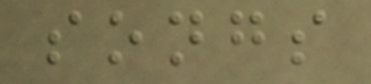songs
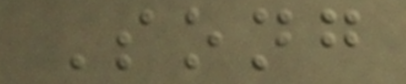Song
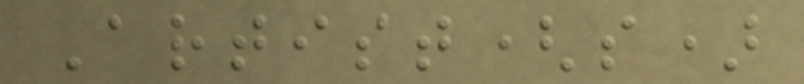Artist(s)
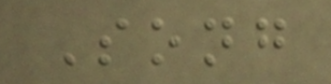Song
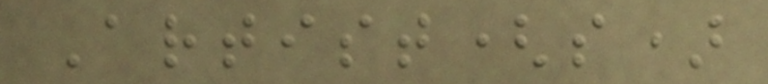Artist(s)
